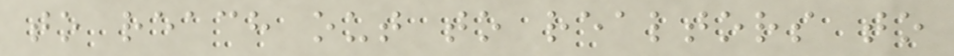to reach out to realtors to
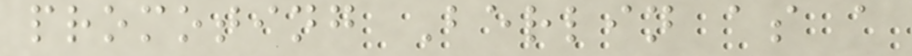promoting Berlin as a
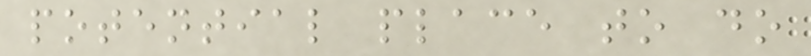potential place to do
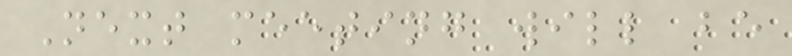Next meeting will be
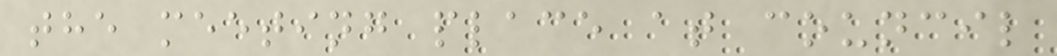the meeting place at council
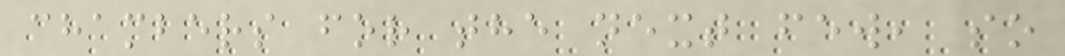chambers for the next few, so
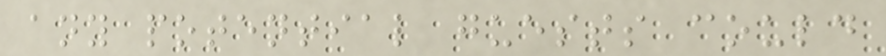any potential guests could
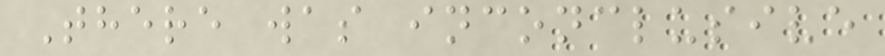There was inconclusive
